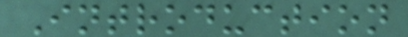Introduction
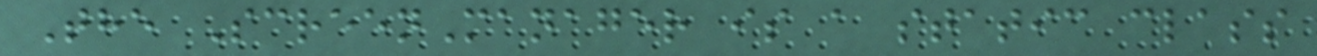The ScreenManager is a static class
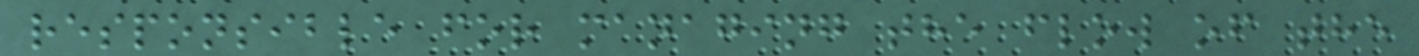responsible for managing the flow of the
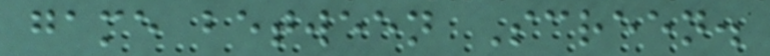game between Screen.
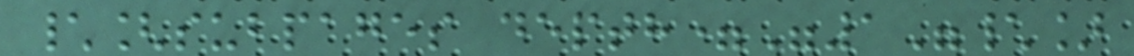\[subpages depth="1"\]
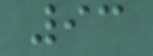93
